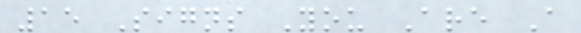15 Signs You Are A
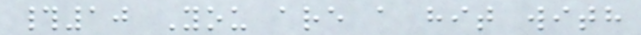#10 You are a hit with
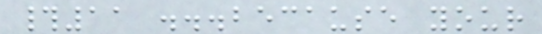#11 ...because your
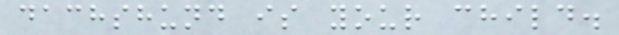dachshund is your child.
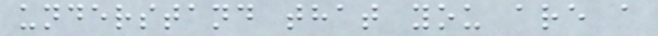understand that you are a
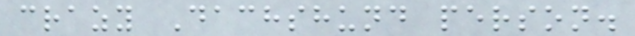crazy Dachshund person.
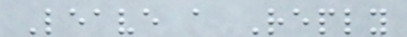Leave a Reply
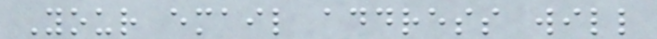Your email address will
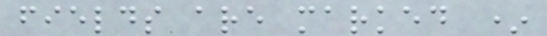fields are marked *
